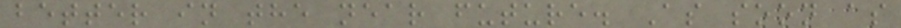better in the near future. As soon as
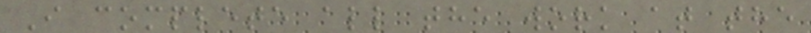I complete all the work at the
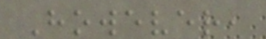However,
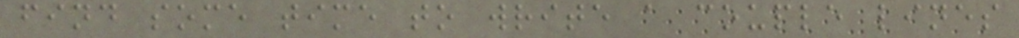find some time to write a couple lines
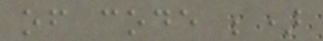of code ;)
